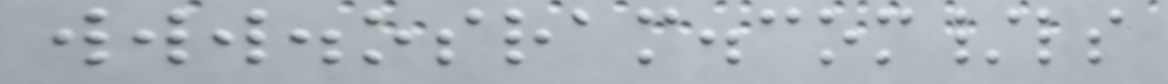www.osram.com/ls
